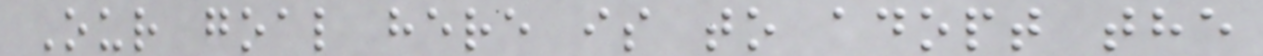Our goal here is to adopt the
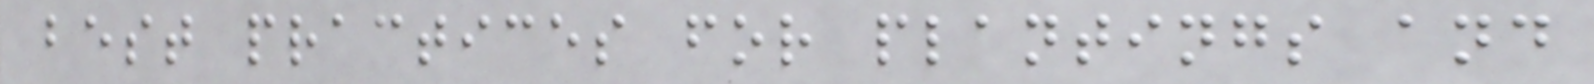best practices for plantings and
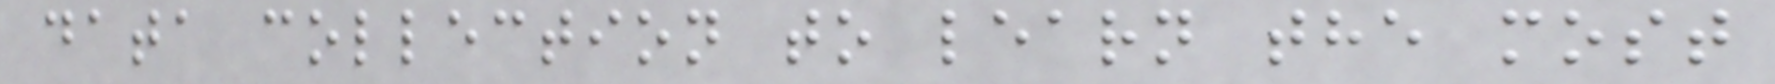data collection to learn the most
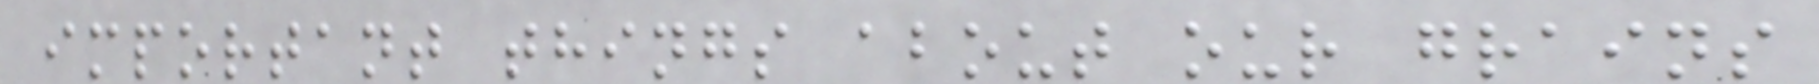important things about our grains
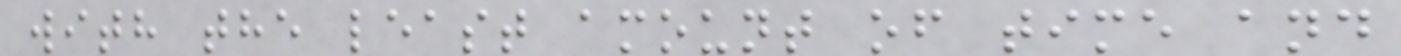with the least amount of time and
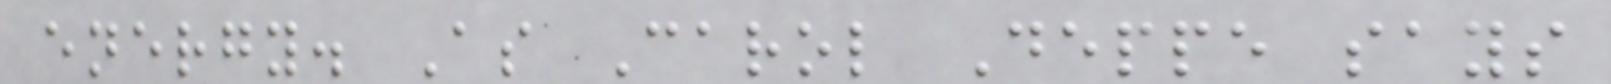energy. As Carol Deppe says
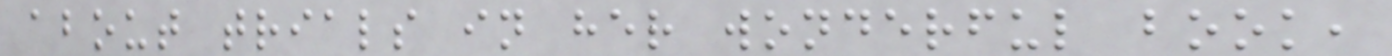about trials in her wonderful book,
